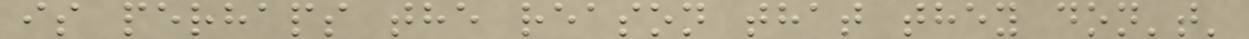is perhaps the reason that they don't'
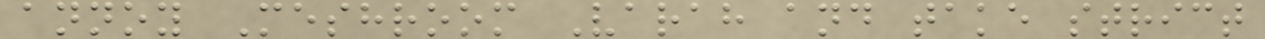annoy Meshroom Varah and take strict
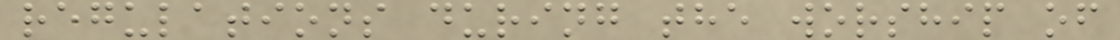regulations during the worship of
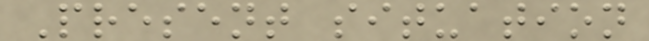Present situation
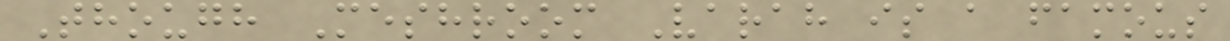Though Meshroom Varah is a famous
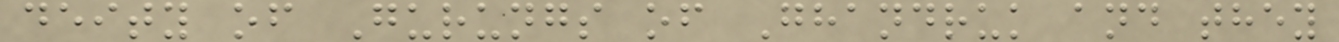deity of Gurungs of Ghandruk and they
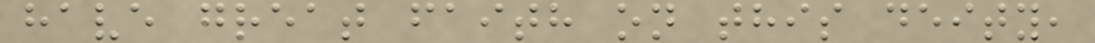have great faith on this deity,
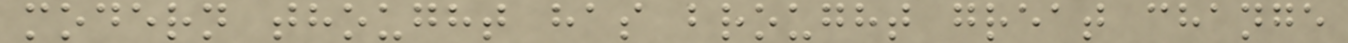modern thought has brought great change
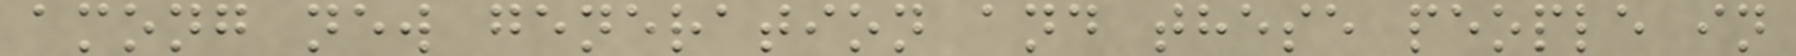among new generation and these people in
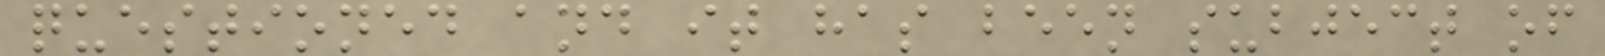questioned and it has been subject of
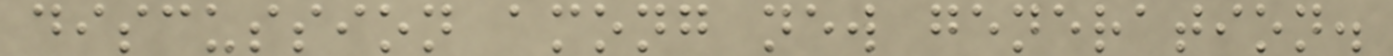discussion among new generation.
